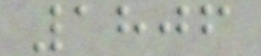1806
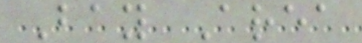Bay Area
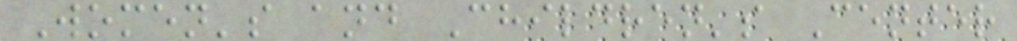Women's and Children's Center
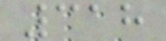318
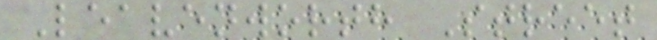Leavenworth Street
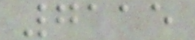7115
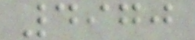4970
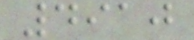4910
